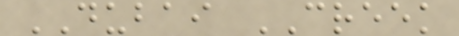DUBAI CREEK
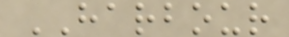HARBOUR
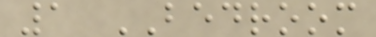1 BEDROOM
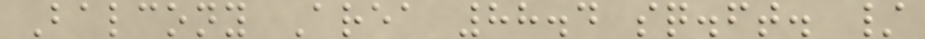Balcony Area 88.4 sq.ft. /
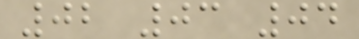02 03 04
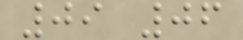09 06
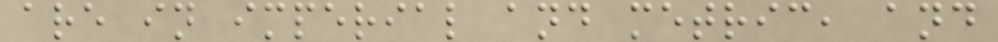are in imperial and metric, and
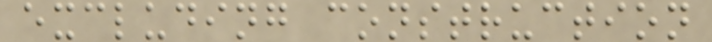excluding construction
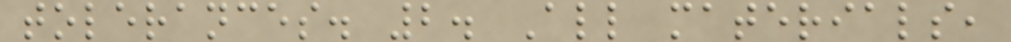tolerances. 2. All materials,
